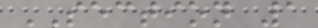SECTION 1
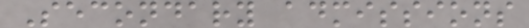Secondary admissions
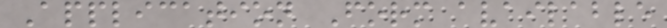Application Form available
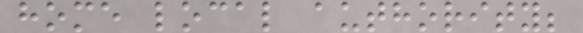home local authority;
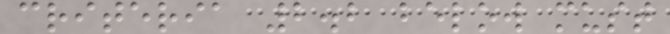criteria 2.2 below must
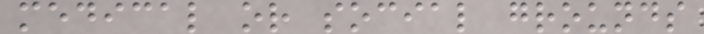medical or social grounds
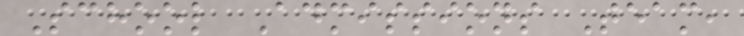School Admissions Team,
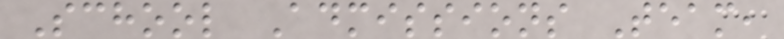School Admissions Team,
